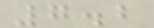7.2
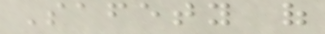Safety of
